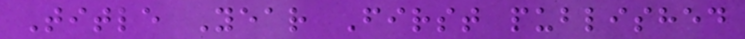Title Year First published
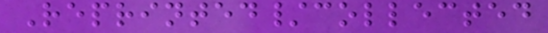Reprinted/collected
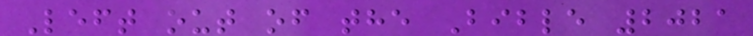Left out of the Bible 2021
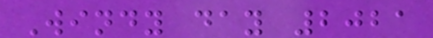Windy day 2021
